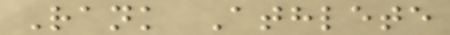Rank Athlete
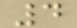4
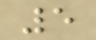5
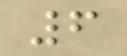6
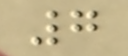7
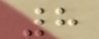8
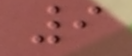9
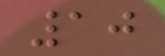10
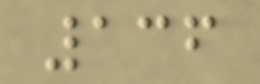136
